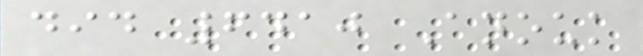did 6410 Anouk
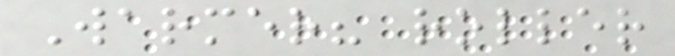Warmer? roller
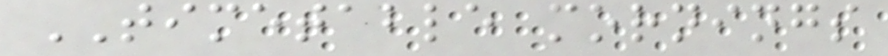TIMETABLE mornings
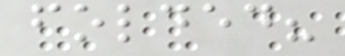folded?
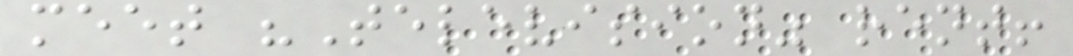meet "Television" rent!
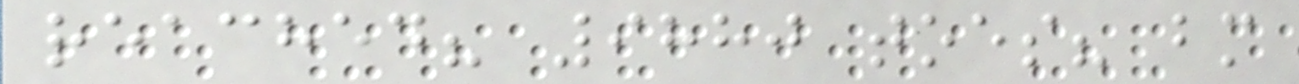reached? 9880 toes? bm
